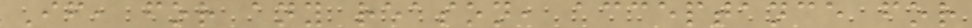If, for any reason, acceptance for
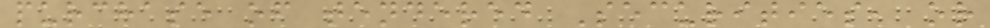purchase of tendered Securities, or
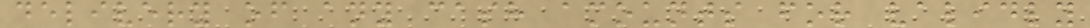delivery of any cash amounts for validly
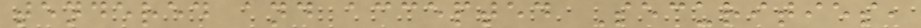tendered and accepted Securities,
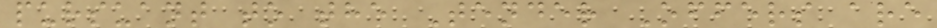pursuant to the Tender Offers are
